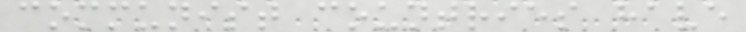communist countries have
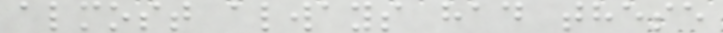almost always had these
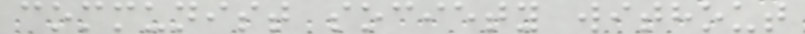communist society without
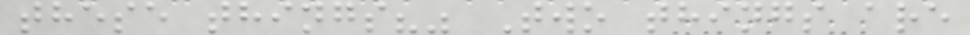these things?" Two things are
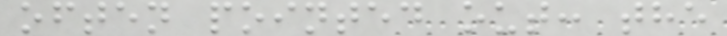often pointed out: the
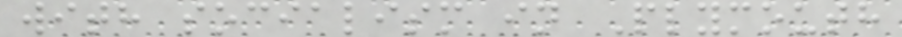with socialism in Plymouth
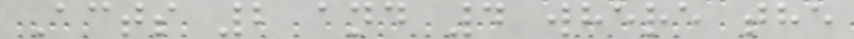Acts 2 and 4 where the
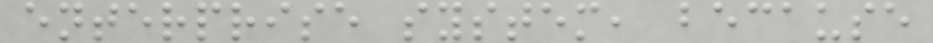enterprise system, because
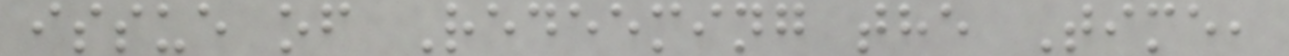issue of Redeeming the Time,
